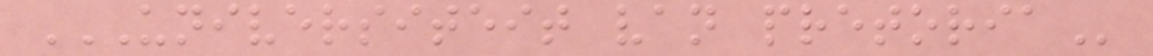UNIVERSITEIT VAN PRETORIA
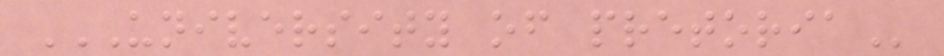UNIVERSITY OF PRETORIA
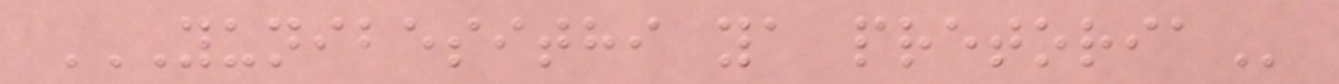YUNIBESITHI YA PRETORIA
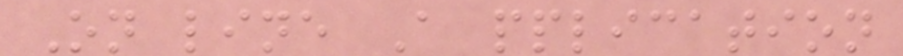On line A pplication
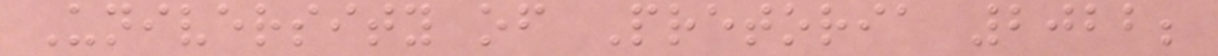University of Pretoria 2022;
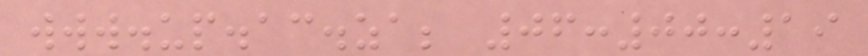www.up.ac.za; 06:00:19
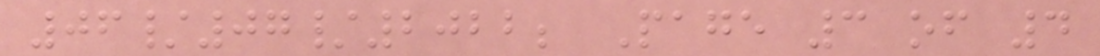06/07/2022; Page 3 of 4
